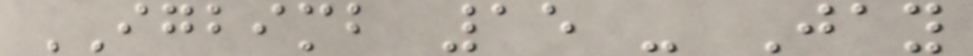IGBIMB 15 - Jay
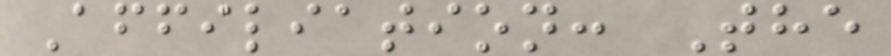Affiliation: The
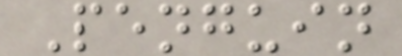Penguin
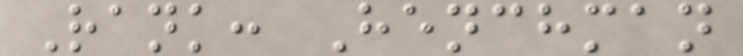Rank: Henchman
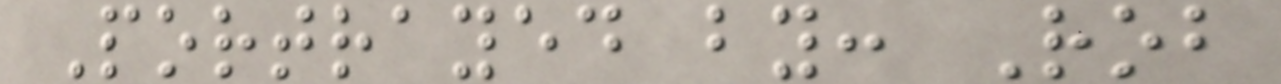Portrayed by: Rob
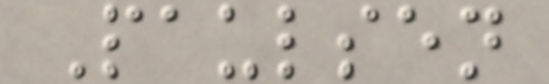Paulsen
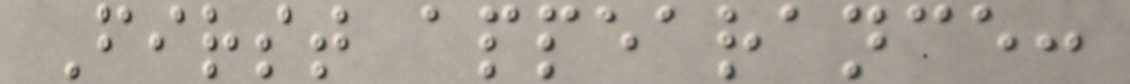First appearance:
